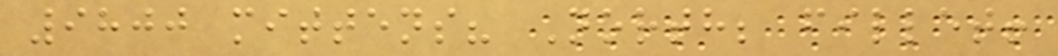9800 mittens? North; fillet!
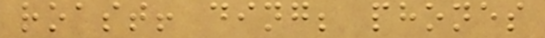roast! ding; phones
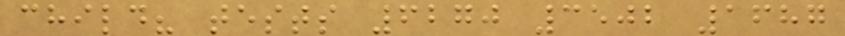child? tests 6270 3502 1687
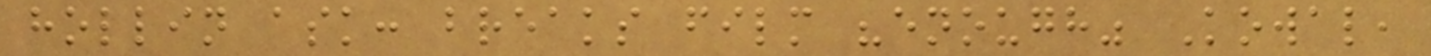hollin ask: breaks film "enough" Kowal,
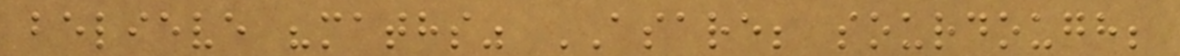believe "maths" ASARE; sourdough;
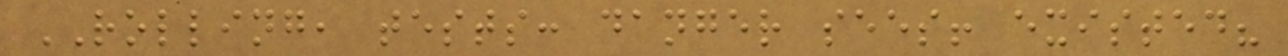ROLLING, tests: danger sees! existed?
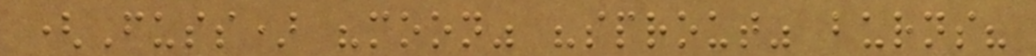(Fuss) "moon" "sprout" burns?
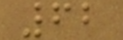62
